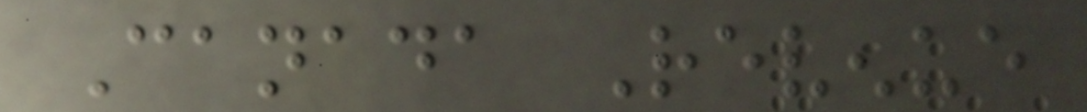Canada Revenue
